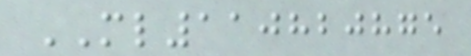ML110820875
